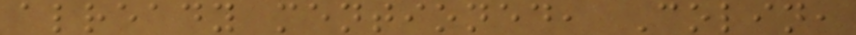already mentioned, Colin,
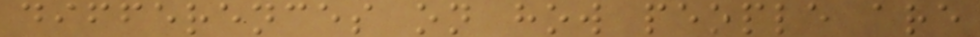differences on how people are
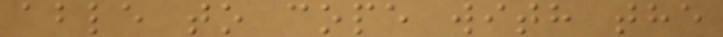able to cope with the
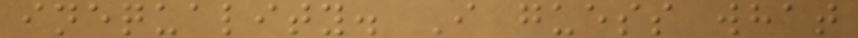inequality. I guess what
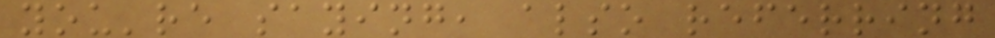you're saying, also referring
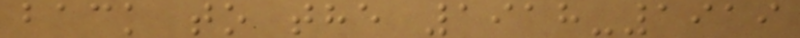back to the 1918-1919
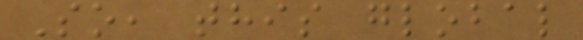So, this global
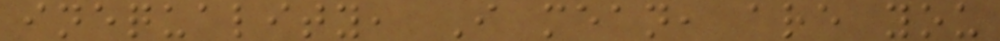inequality, I mean, are you
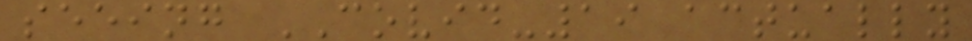seeing COVID-19 actually
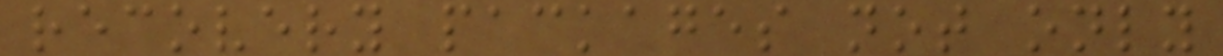recovery packages not only
